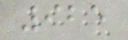925
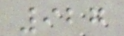927
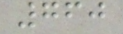760
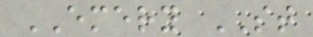EMERY ST
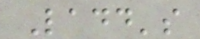Ladd's
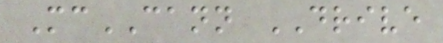McCANN DRIVE
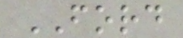FORD
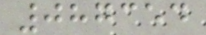087354
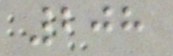208
